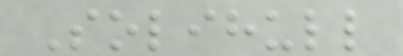Solihull
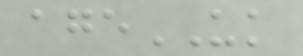ageUK
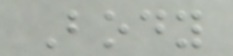Body
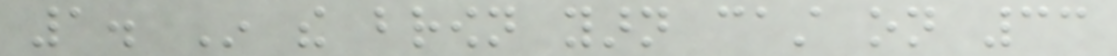1. In the brown yarn cast on 33
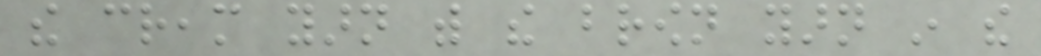the cream yarn with the brown yarn in the
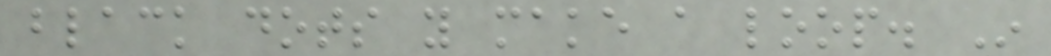black dots you make a loop. In
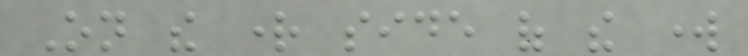On the right side of the work
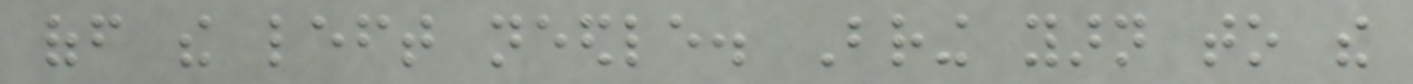off the left needle. Bring yarn to the
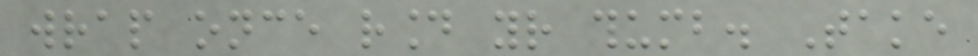wrap once round your thumb. Take
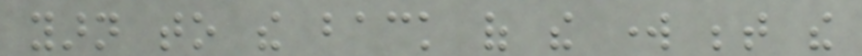yarn to the back of the work between the
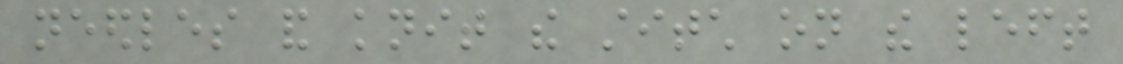needles and knit the stitch on the left
